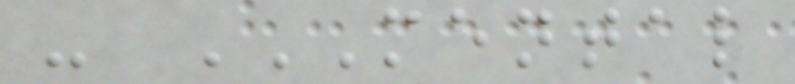- MENTAL
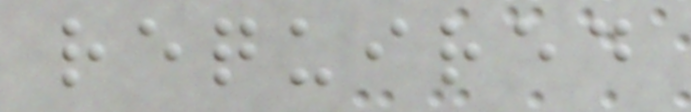required
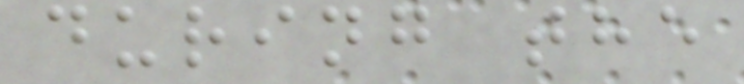during the
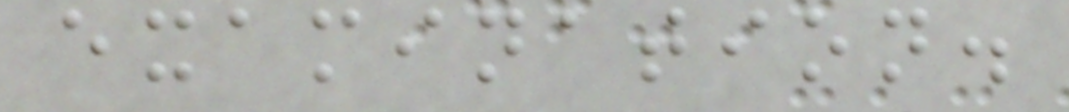examination.
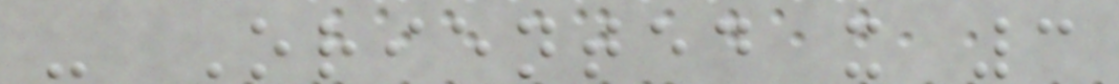- Oriented x 3
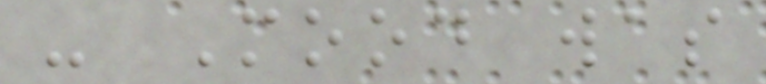- Mood was
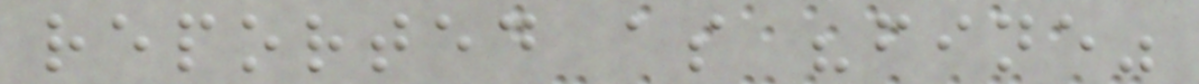reported as "fine"
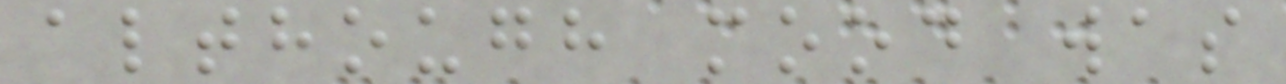although mood was
